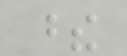these
